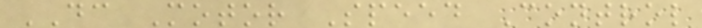DC Motor Speed Control
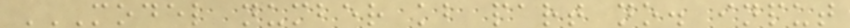MODEL NUMBER KB PART NO. INPUT
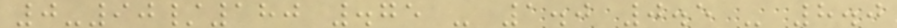0-90/180 .75 - 1.0 0.5 - 8.0
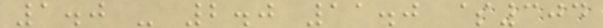1.0 - 2.0 11.0 $304
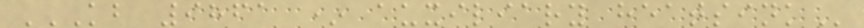KB 9861 * AUXILIARY HEATSINK
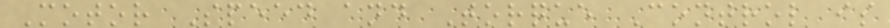Motor Speed and Torque Control is
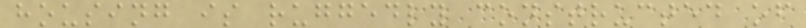housing is ruggedly constructed of
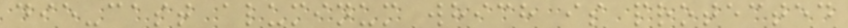die-cast aluminum which is protected
